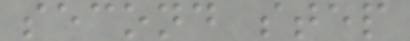second step
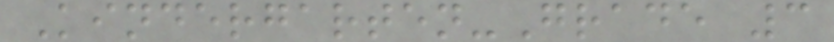Kindergarten-Grade 3
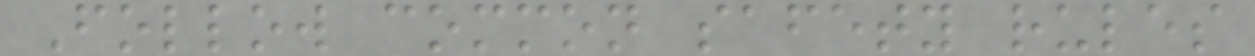Follow common safety rules
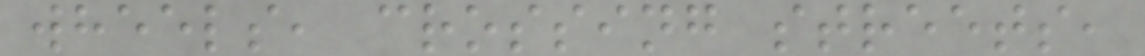wheels, crossing streets,
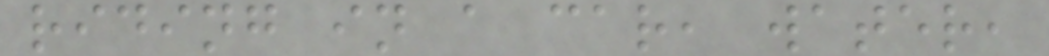riding in a car, water,
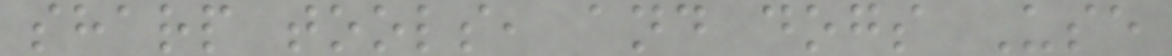sharp tools, and dogs Use
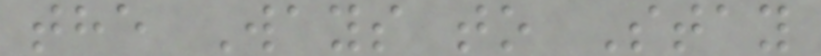the Ways to Stay
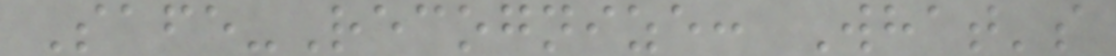Safe-Recognize: What's
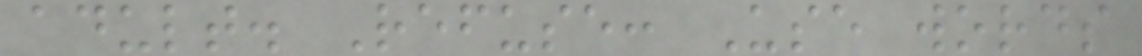adult. Refuse: Use words
